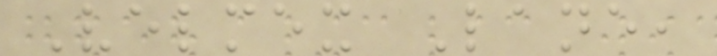Velmex Lane,
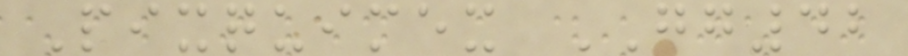Pixquimex GG42
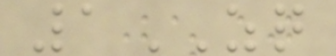1ZQ
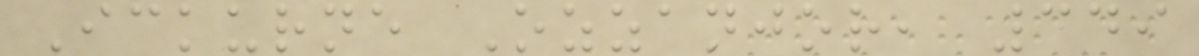Ickurne Ozzanjor, 349
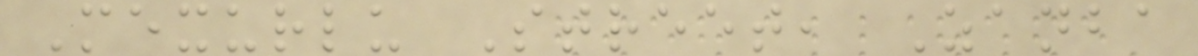Mexurlu Street, Zanba
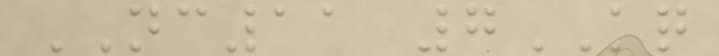NC11 7KQ
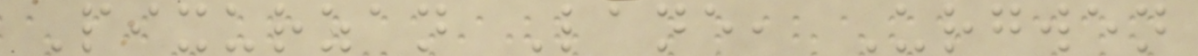Pixurzan Lane, Urgwen
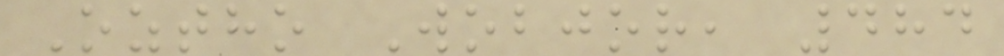Oztho Wobjor, 484
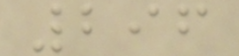296
